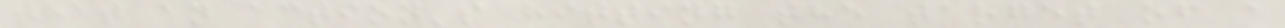that an action's hitting the target of a
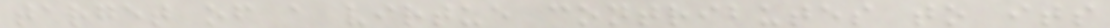target of a virtue contributes to its
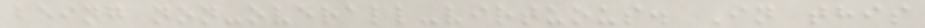being non-overall-virtuous. In this
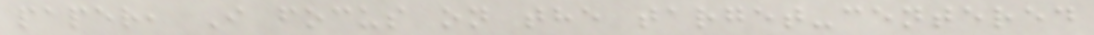paper, I focus on the target-centered
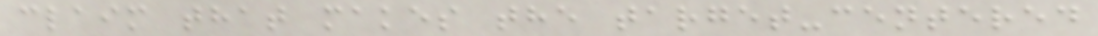claim that makes the target-centered
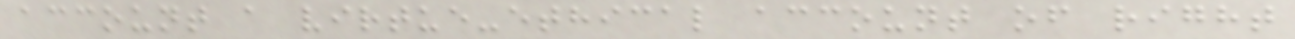account a virtue-ethical account of right
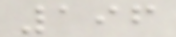196
